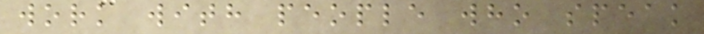work with people who speak
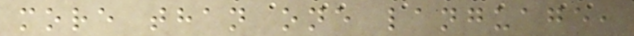more than one language,
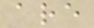are
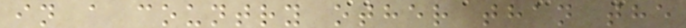in a country other than the
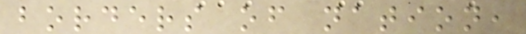borders of nation,
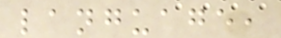language,
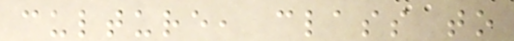culture, class to
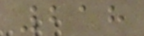218
